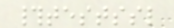#testssl
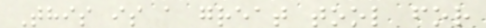This is a great tool for
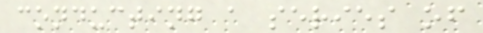conducting a series of
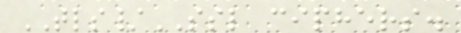TLS/SSL ciphers.
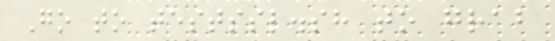Go to testssl.sh to grab
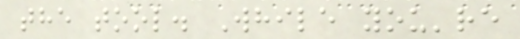the tool. While you're
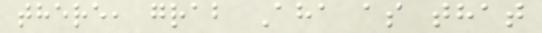there, grab Aha as that
